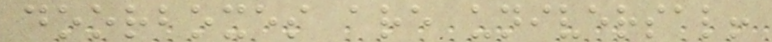doorboxes are universal!
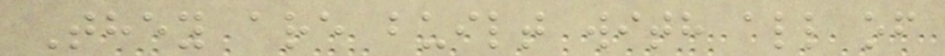They are built with all of
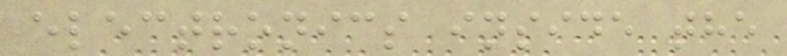electronics inside the
